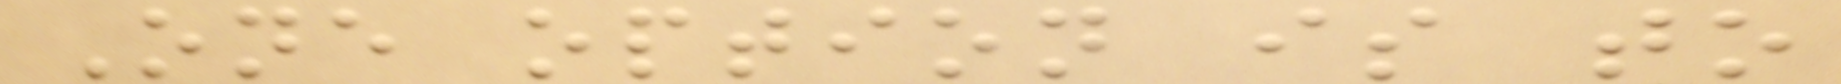One option is to
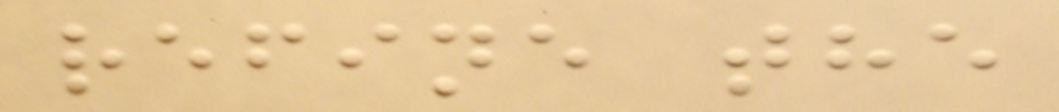refine the
